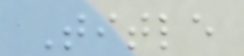Title
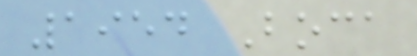1954 Boca
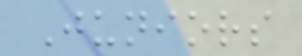Juniors
